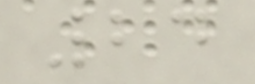24
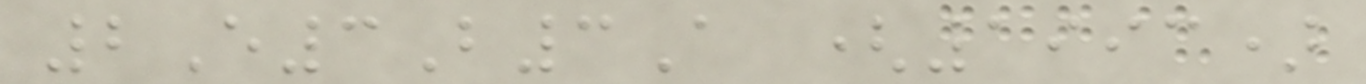2E3B3A (1993)
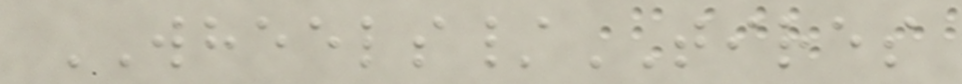WHEELS/TIRES
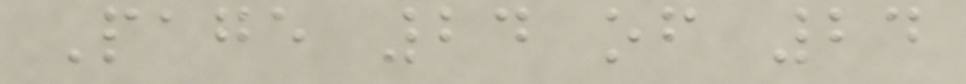Page 24 of 24
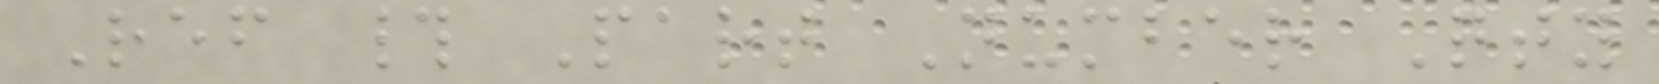Ref # Part Number Qty
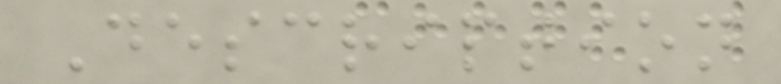Description
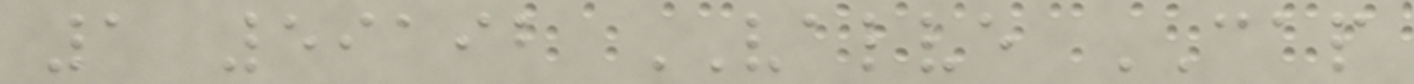1 59192 VALVE CAP
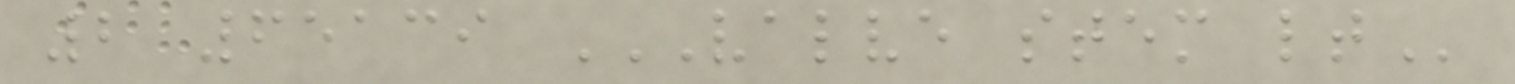2 65139 VALVE STEM LT
